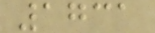1731
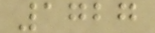1727
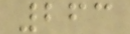263
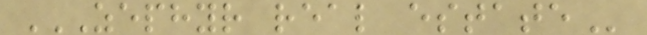ZEPHYR REAL ESTATE
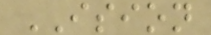ISION
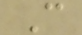C
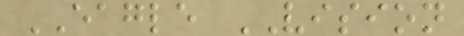EAGLE VISION
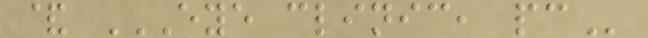& EYE CLINIC, PC
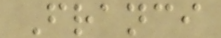Franci
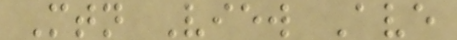Mtn View Ave
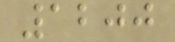1200
